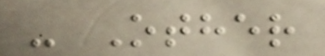- Other
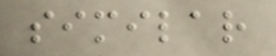similar
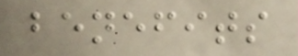benefits
